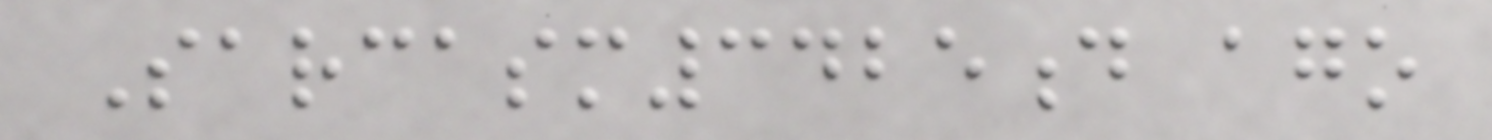Sarcasm3425d ago
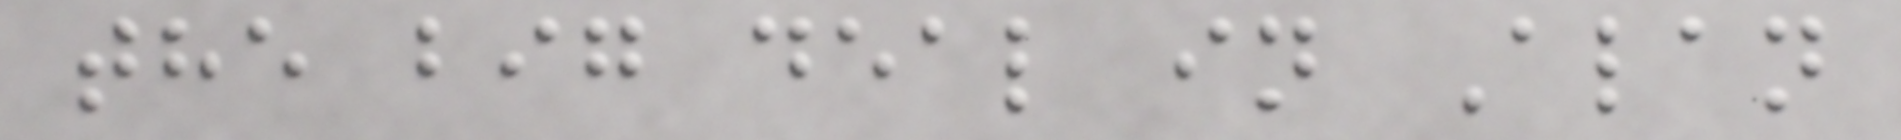the big deal in Alan
